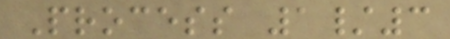Process 1/3
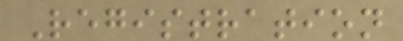Registration
